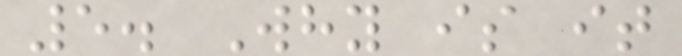5. Why is it
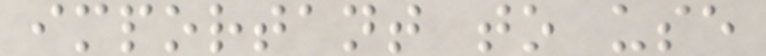important to use
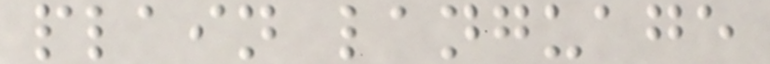plain language
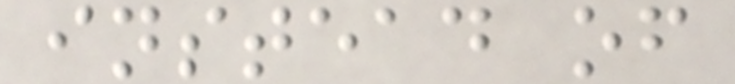instead of
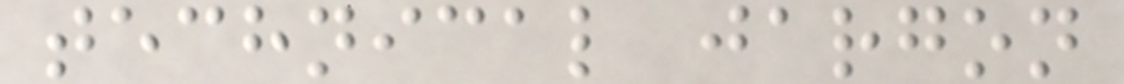technical jargon
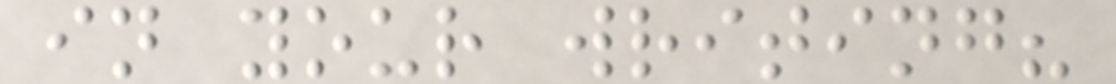in your writing?
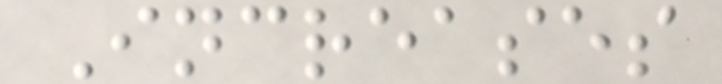Increases
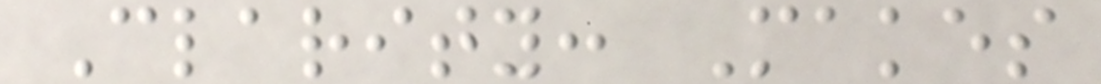Clarity: Makes
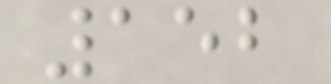152
